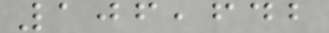106,642
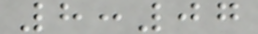8:07
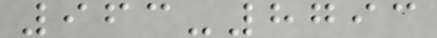963-8793
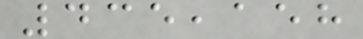435,158
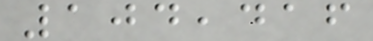104,416
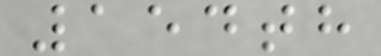154th
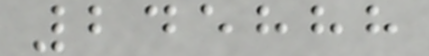245888
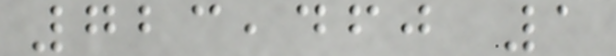723,460 1
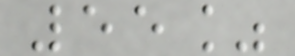55%
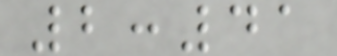2:41
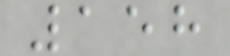158
